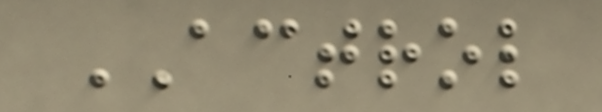ACTROL
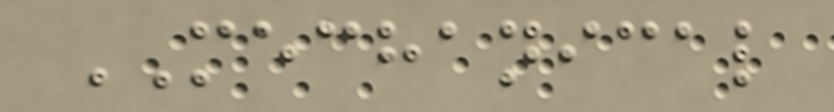MECHANICAL
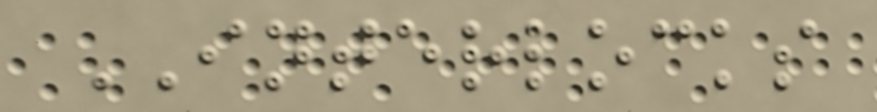INTERLOCKS
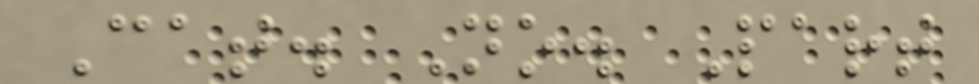Cat. No. Part
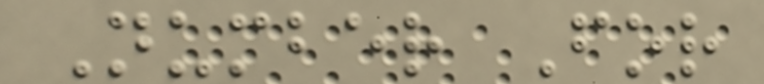Number For
